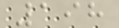198
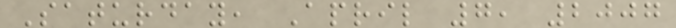Saturday, April 7, 2007
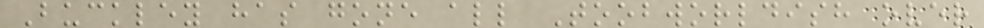Buckley has gone all Toobworldish over
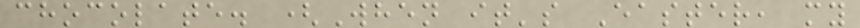chocolate. (When it's Easter, my
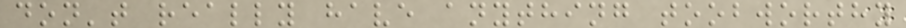don't really have anything toobworthy
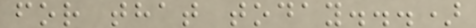for that today...)
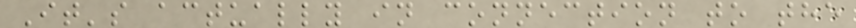It's actually in connection to the
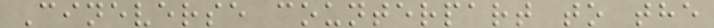Cineverse counterpart to the
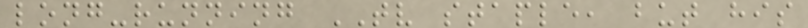long-running TV staple, but his
